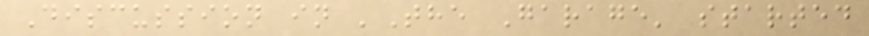Discussion in 'The Garage' started
